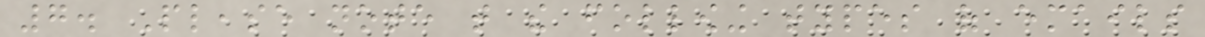7. Please note that the following types of emails
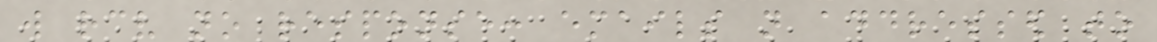will receive no response: emails not addressed to
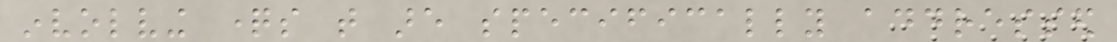involving questions that are specifically addressed
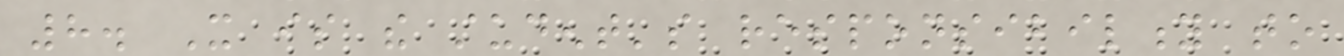8. It is the student's responsibility to
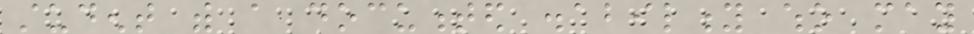student with a documented disability who may
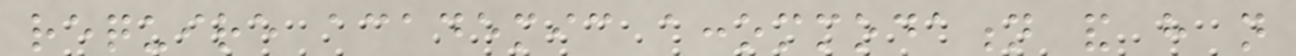require academic accommodation and have not
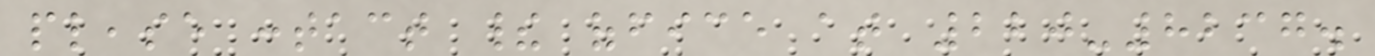please contact their office at 220-8237.
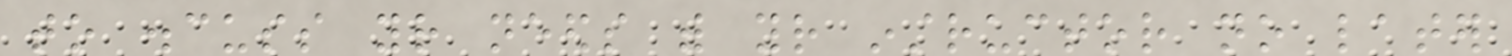to discuss your needs with your instructor no later
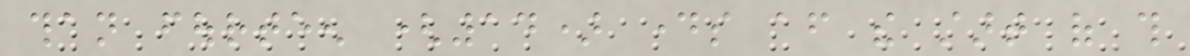than fourteen (14) days after the start of this
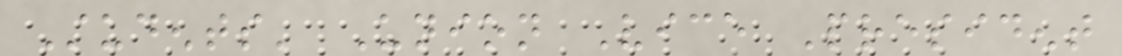Students' Union Vice President
